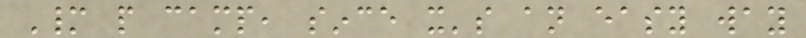Many people camp, since it's an easy way
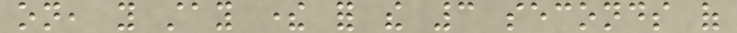on, you stay there for the 3 seconds of
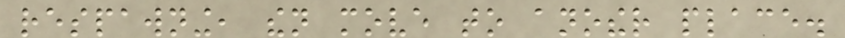respawning, then move to another place.
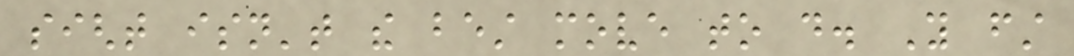sight isn't the best move to do. You first
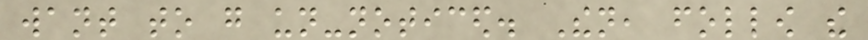want to go un-noticed. Then, follow the
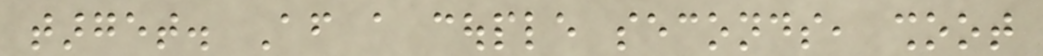target. After a couple seconds, shoot
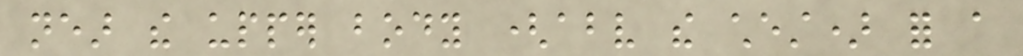near the upper body (above the chest) for a
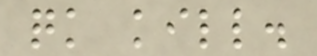quick kill.
